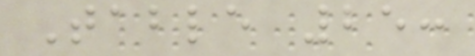Table 25:
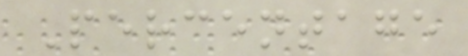Percentage
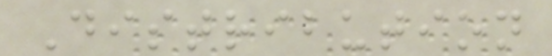Distribution
